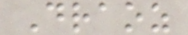Draoz
